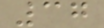37
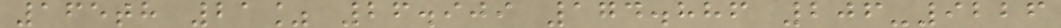165th 21% 26.909 174.886 206-9226
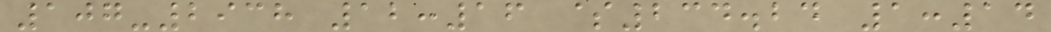107-2938 12:16 $234.24 1:14
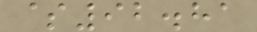$92.81
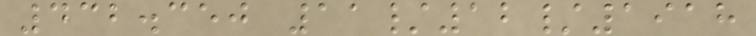432.350 11/12/1918
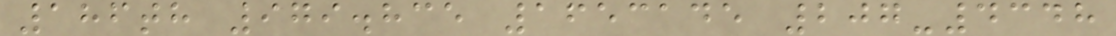186th 979.835 1653145 207-4348
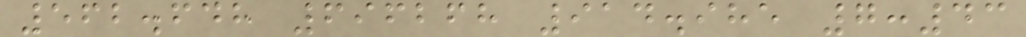562.648 696268 914.985 7:43
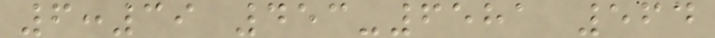6:39 453-6581 564
